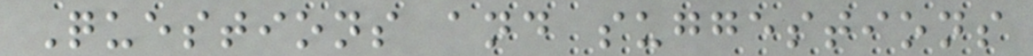Questions and suggestions
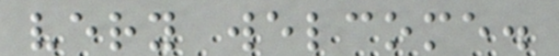very welcome.
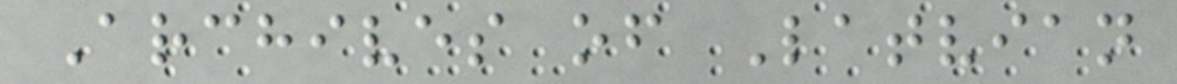Archives of Latvian
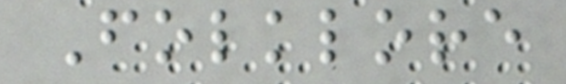Folklore
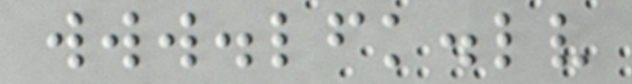www.lfk.lv
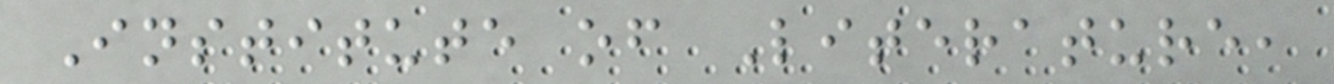Institute of Literature,
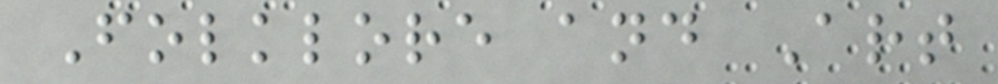Folklore and Art
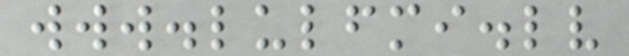www.lulfmi.lv
